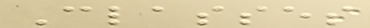Classes
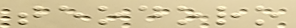teodoro
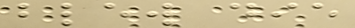blew die
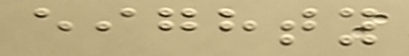eighty
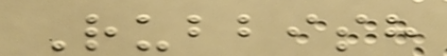Rubbish
